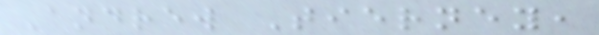Andrew Tierney,
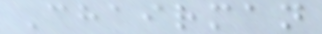Chairman
